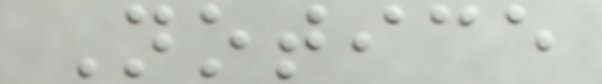Notice
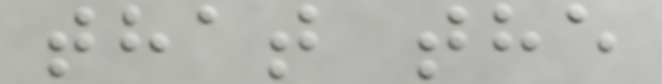that the
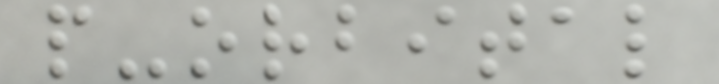p-orbital
